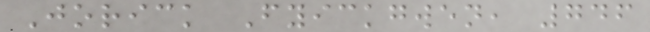Jorick Fyickgwen, 746
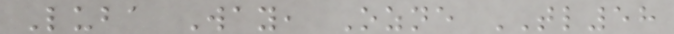Luba Way, Ozne TL58
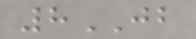8JB
